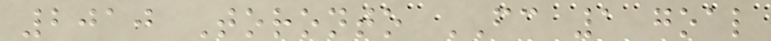2010 Toronto FC 1 goal
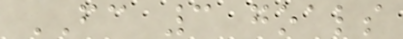FC 3 goals
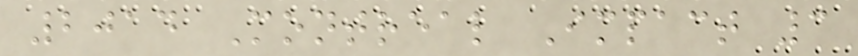2014 Montreal Impact 3
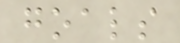goals
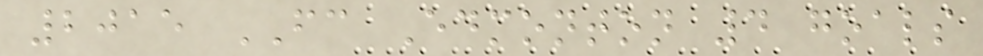2015 FC Edmonton 4 goals
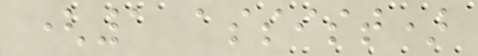(1 assist)
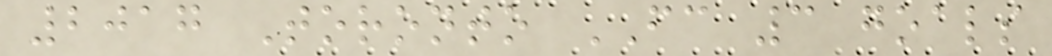2017 Toronto FC 3 goals
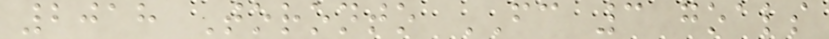2018 Toronto FC 3 goals
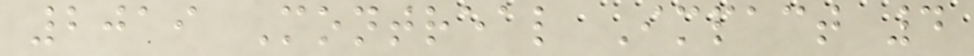2019 Montreal Impact 4
